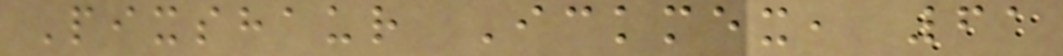Pixshaur Ickmex, 61
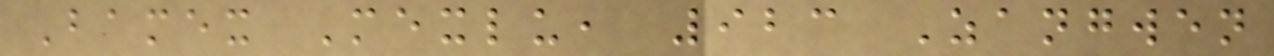Bamex Mexlu, 923 Zangwen
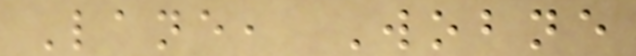Lane, Wobne
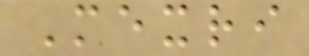Mexri
